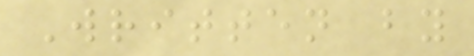Written by
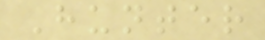Hunter
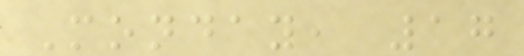Monday, 17
